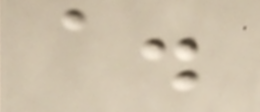a.
